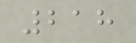218
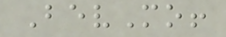BevMo!
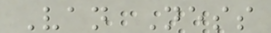Van Ness
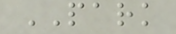PARK
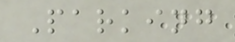Parking
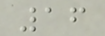16
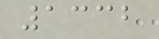1332
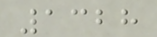1328
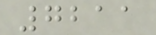7211
